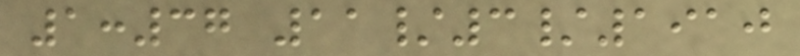1:37 11/3/1910
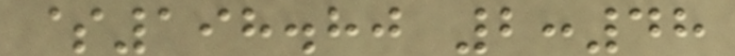$198.80 2:48
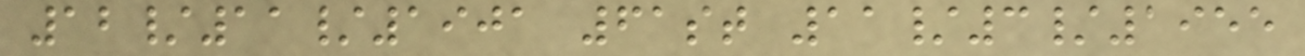12/11/1901 61st 11/3/1955
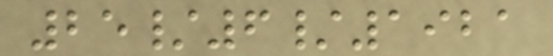25/6/1921
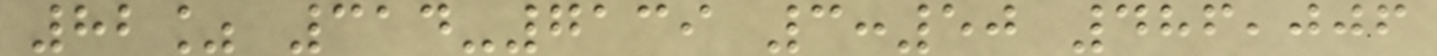82% 314-7139 3:50 486,006
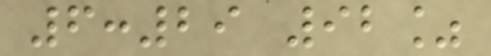6:29 92%
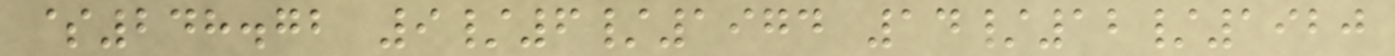$248.72 9/6/1974 14/12/1920
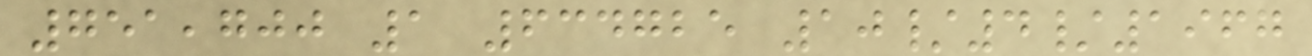751,700 1 634725 10/4/1967
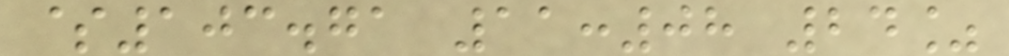$103.71 11:08 24%
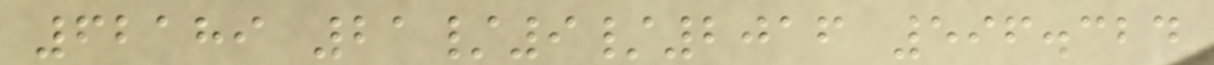62189 21/9/2016 596.324
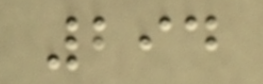294
